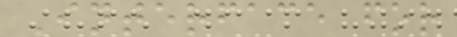Interface for
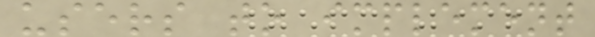users to implement
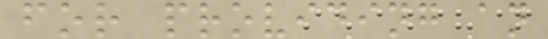for providing an
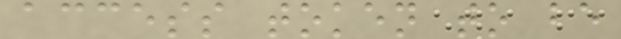access token to be
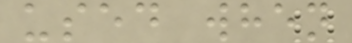used when
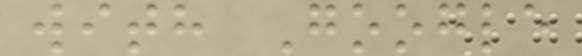with Google
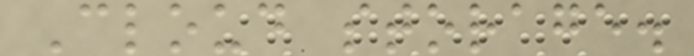Cloud storage.
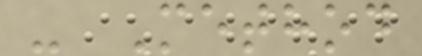- Method
